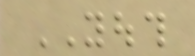YOUTH
